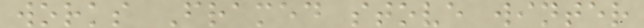works Framed stove winter
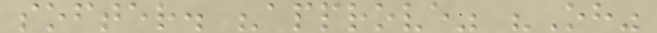softer. "approve" "Oh"
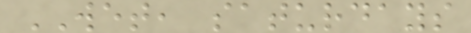WET, saturdays
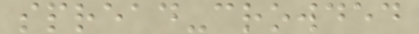spread-crowded
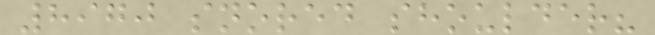8970 snored shoulder?
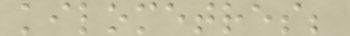kilometres;
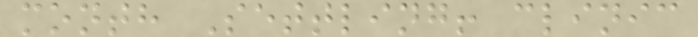month Settling! clinic
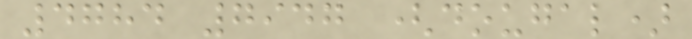4784 7947 (dougal)
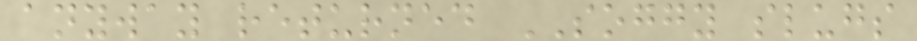anyway returned SOGGY slugs
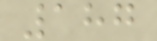187
